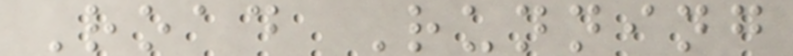Road Running
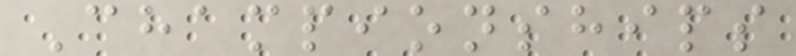Championships
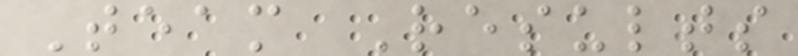Team Results
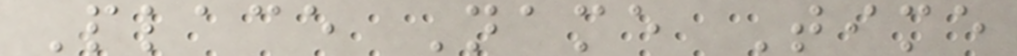Place Name Time
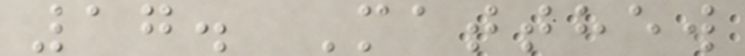17. Matthew
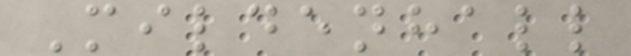Mildenhall
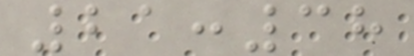21:38
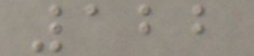122
